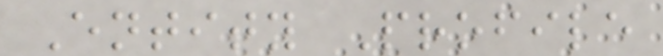Entity Profile
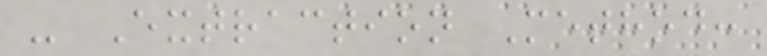- Extraction Method:
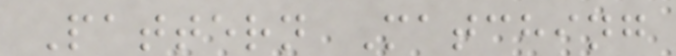Pattern Matching
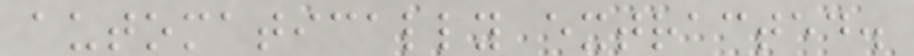automatically extracted.
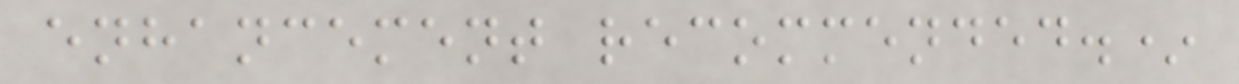enhancement recommended.*
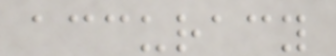accuracy
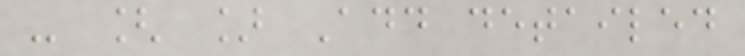- [ ] Add detailed
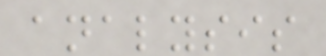analysis
